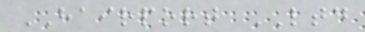HAIRPORT LTD
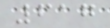617
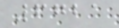6721
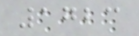1723
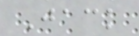Jack
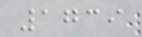1739
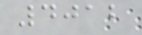4012
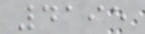4195
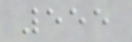555
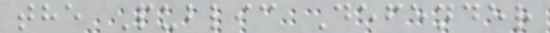the Public Defender
